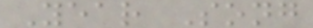Year Song
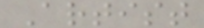Artist
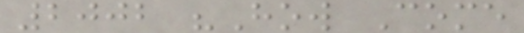2002 "How Come
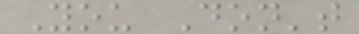You Don't
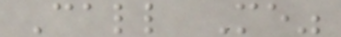Call Me"
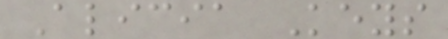Alicia Keys
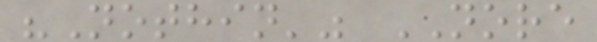"Nothin'" NORE
